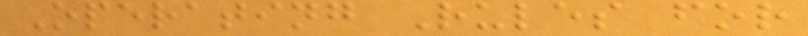Operating Rules for
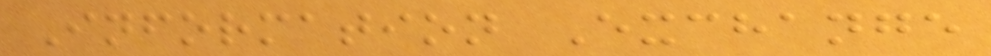Information Exchange
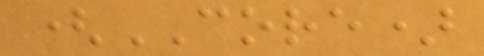(CORE)
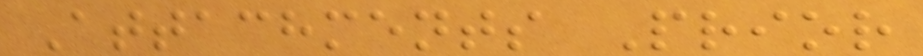Attachments Prior
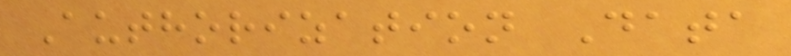Authorization Data
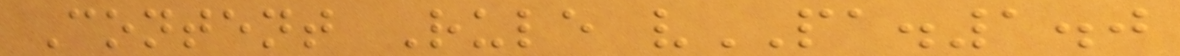Content Rule vPA.1.0
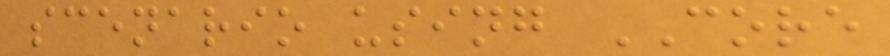scenario using CORE
